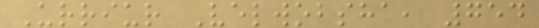Urriur Velwobsha, 754
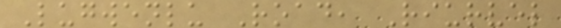Lugwenlu Road, Riurvel
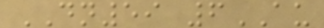DN59 6AU
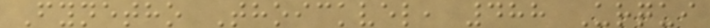Fynetho Thoickvel, 488 Urqui
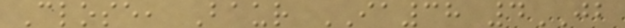Close, Baur IA38 4JB
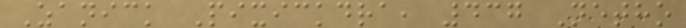Zanick Pixickdra, 437 Netho
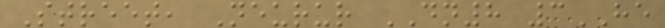Street, Neurur DN8 3HE
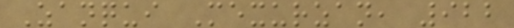Zanqui Mexurzan, 922
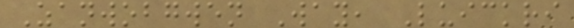Zanwobgwen Way, Luickri
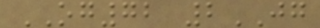OG72 2JG
